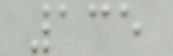135
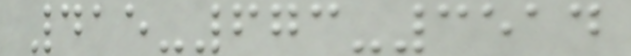415-673-3514
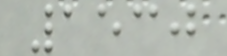1530
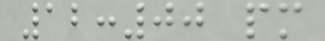12:00 pm
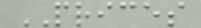PRICES
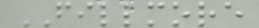FILLMORE
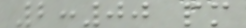2:00 pm
